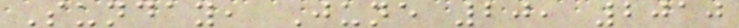Sunday, June 20, 2010
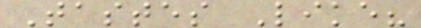Tastes Like?
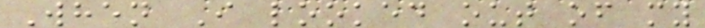When I looked out of my
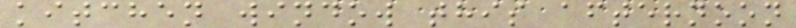kitchen window this afternoon
